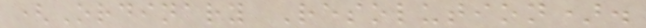(Ordinary Resolution).
